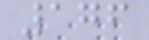176
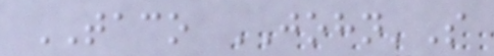TACO JOHN'S
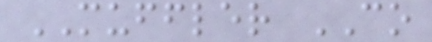MUFFLER CO
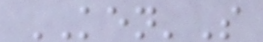KEN'S
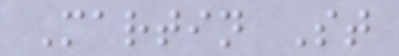Martin St
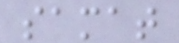samat
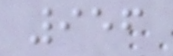956
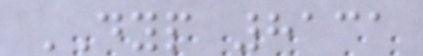DYP 8131
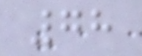78
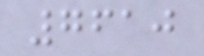7610
